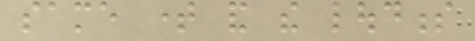same time and the loudness
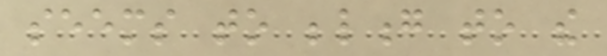seems to belong to the
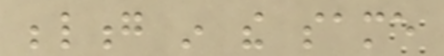belong in the same
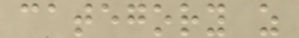category as
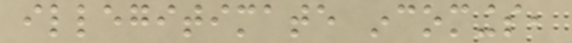illegitimate incomings,
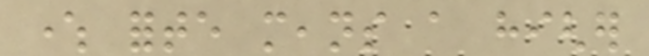where forte means a higher
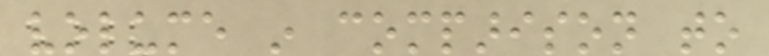volume in comparison to
